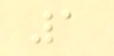1
